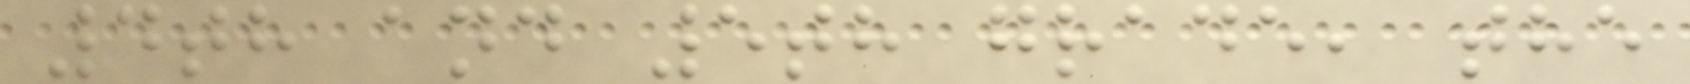4th and 5th grade, the
